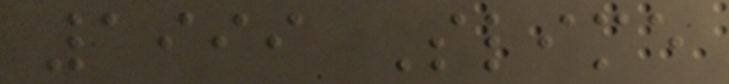1999 Slime
